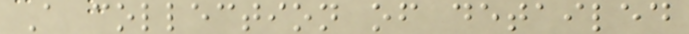A collection of detailed
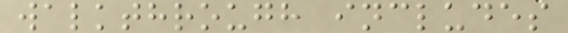walkthrough includes
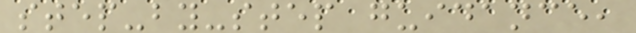step-by-step guidance,
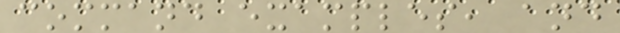command examples, and
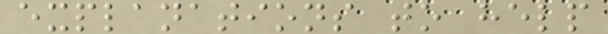explanations to help
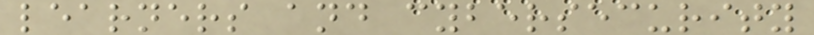learners and cybersecurity
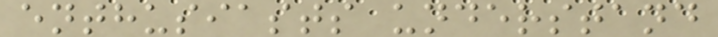enthusiasts understand
